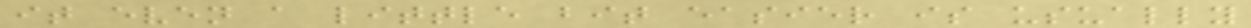it even a little bit easier is usually
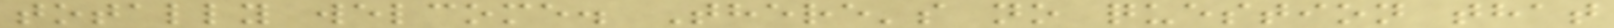totally welcome. There's no question that
